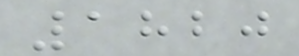1820
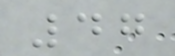47
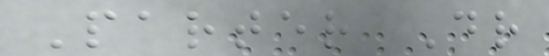Parter Dr
